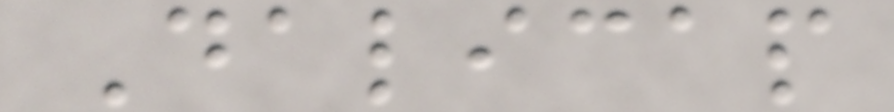Dalicap
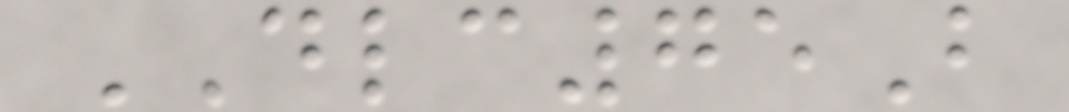DLC75B
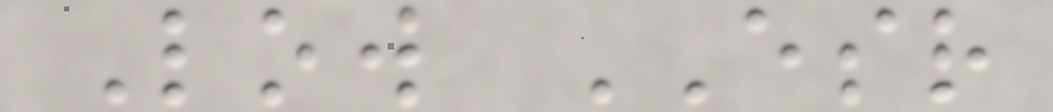Low ESR
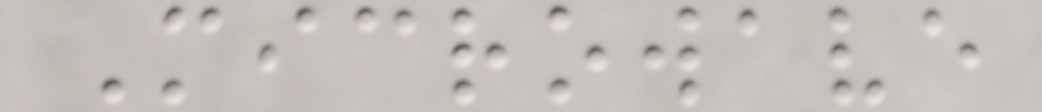Microwave
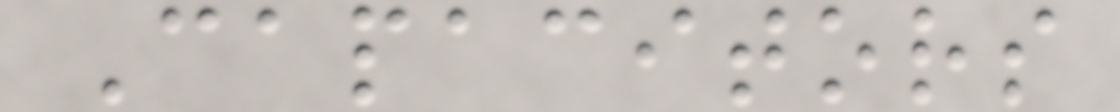Capacitors
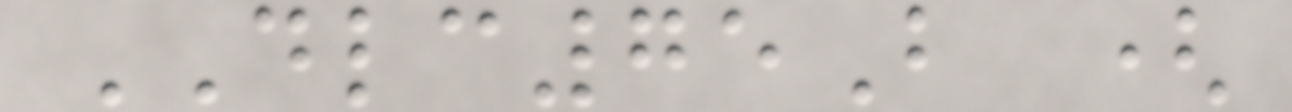DLC75B (
